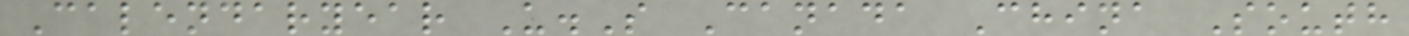Calendaryear U.S Canada China South
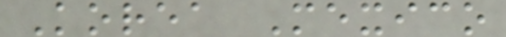Korea Mexico
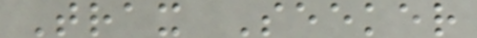Trax Seeker
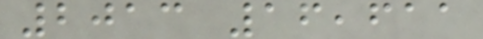2013 16,611
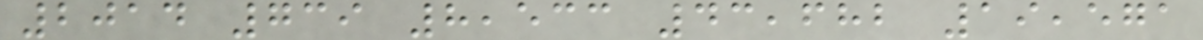2014 739 8,533 43,682 19,571
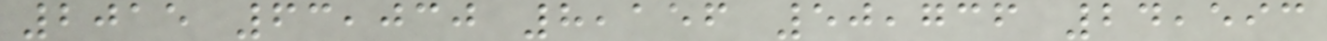2015 63,030 8,156 50,736 24,593
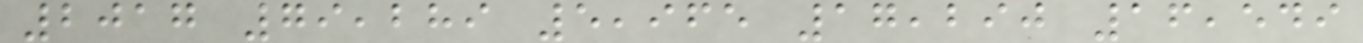2017 79,289 5,965 17,290 16,549
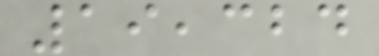19,324
